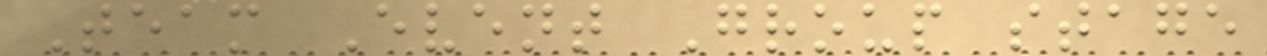Team Event Group stage
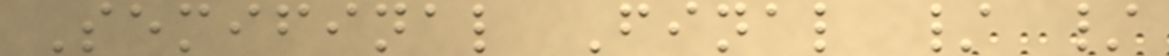Semifinal Final / /
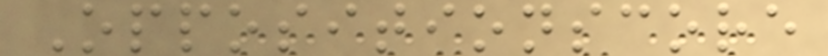Oppositionscore
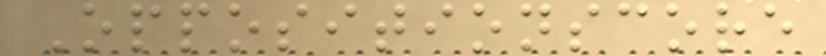Oppositionscore
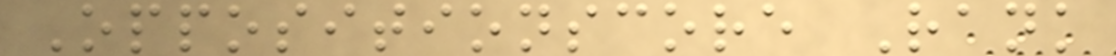Oppositionscore Rank
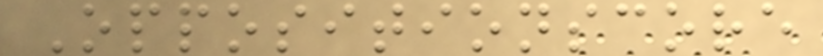Oppositionscore
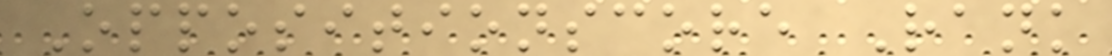Oppositionscore Rank
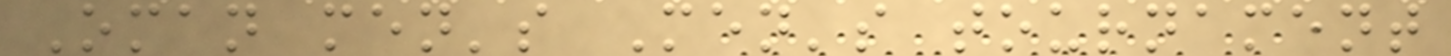Oman men's Men's tournament
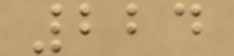224
